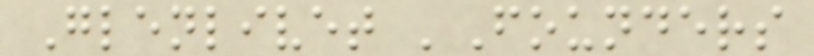Glenlivet 'Founders
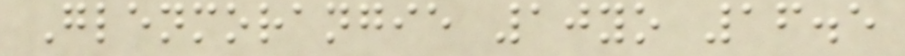Glenmorangie 10yo 16.5
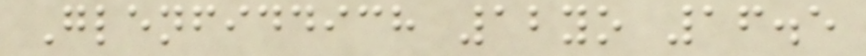Glenfiddich 12yo 16.5
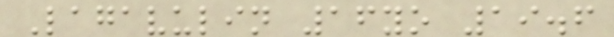Lagavulin 16yo 19.6
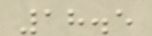18.5
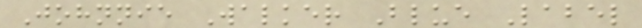Johnnie Walker Blue Label
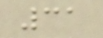31
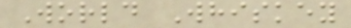World Whiskey
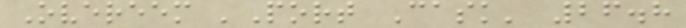Overeem 'Port Cask' 26.8
